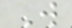W
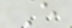E
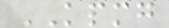KPMG
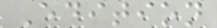Edition
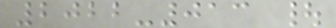2022-013 |
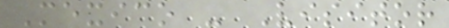Mexico - Visitor
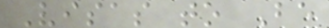Visas to Be
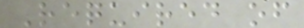Required of
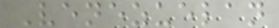Venezuelan
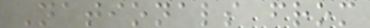Nationals from
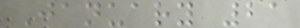January 21
